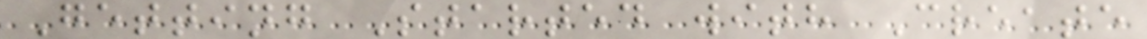Getting Started with Create
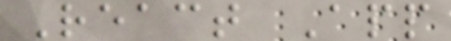React App
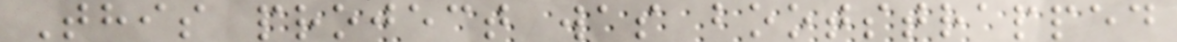This project was bootstrapped
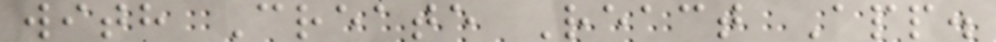with Create React App.
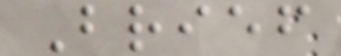Brief
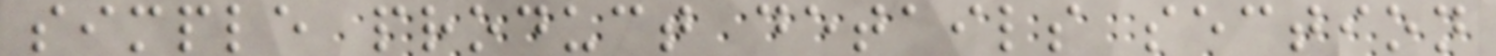simple product details section
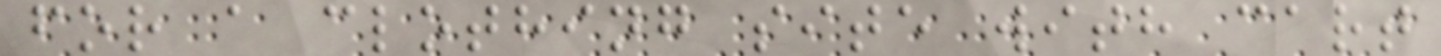for a clothing site with cart
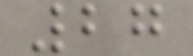27
